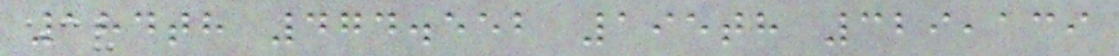184th 474.552 195th 329,139
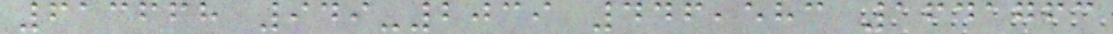613668 949-2039 446,583 1641763
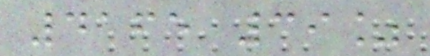4165 39%
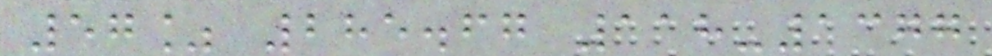57% 285.67 118-1377
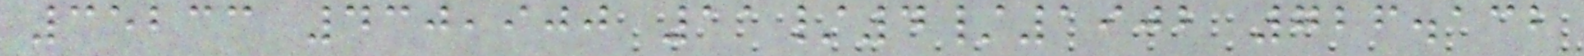35233 430,900 11/4/1902 726.132
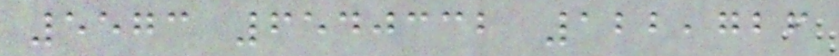5573 6540332 122,726
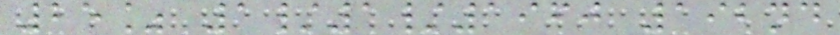25% 1/1/1960 192nd
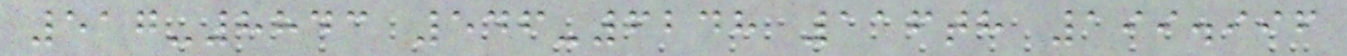517-8843 546-6248 116th 199.996
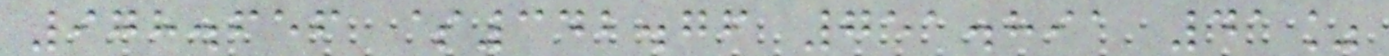978.656 $342.76 751.891 41%
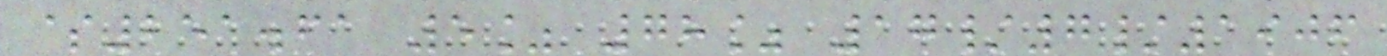$251.61 5% 78% 17/7/1906
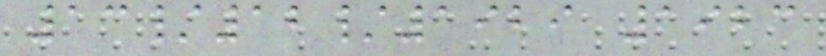13/12/1929 1923
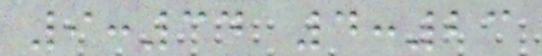9:34 4:23
